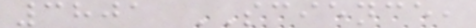3801 SCIENCE,
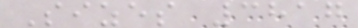Sizes 3817
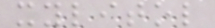xylitol
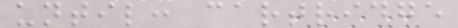until: cartridge
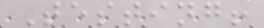Testing!
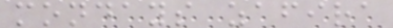mondays zafira
